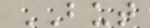BUT
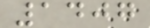1407
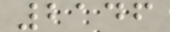2146
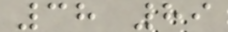38 89
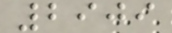2909
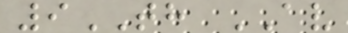9TH AV
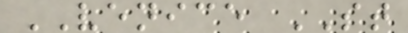VENICE ST
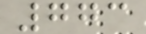773
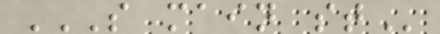S MAIN ST
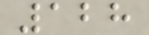128
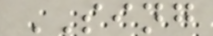SING
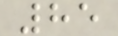85
